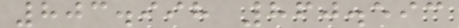803.998 860.593
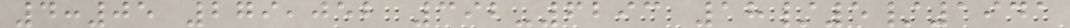4:05 279,052 392-6293 18/5/1941
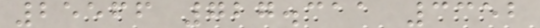25566 727.311 3352
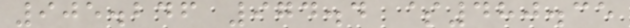905.246 974.4 $480.35
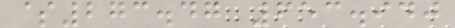$273.47 653.940
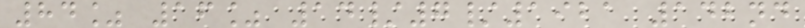84% 16% 14/7/1921 142nd
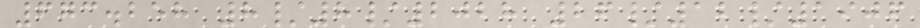673.258 8/8/2028 26/12/1906
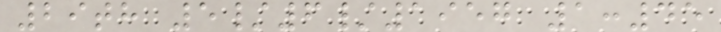29th 5/6/1957 1:45
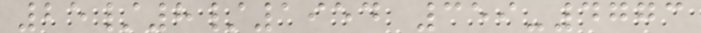25/8/1954 359-4773
